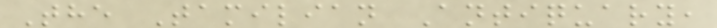The Tamilian Antiquary,
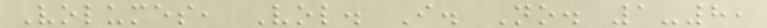Volumes, Vol. I. No. 1-8,
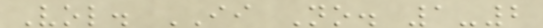Vol. II No. 1-2
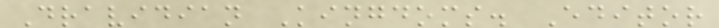Dravidian Kingdoms. Editor
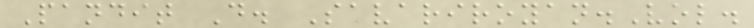Pandit D. Savariroyan.Vol.
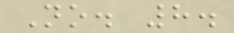No. 8.
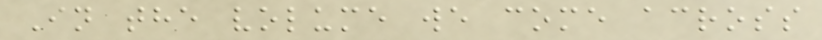In the volume we come across
